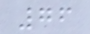76
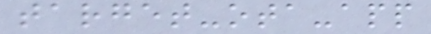target-ota-app
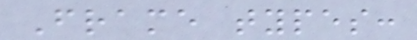Frame types:
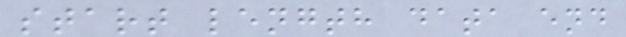start length data end
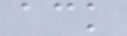ack
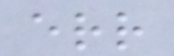err
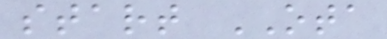start OTA
